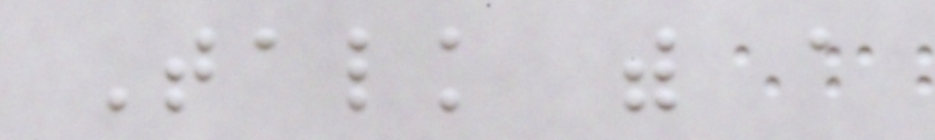Talk with a
